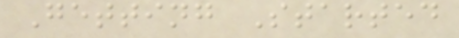Getting Started
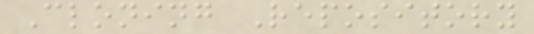Cloning Repository
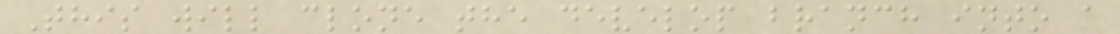This will clone the develop branch into a
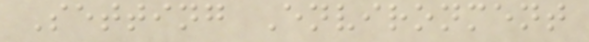Setting Environment
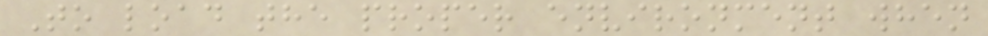To load the proper environment when
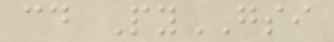cd PyGSI
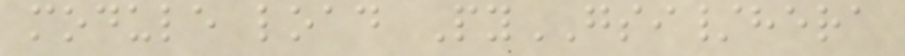module load PyGSI/hera
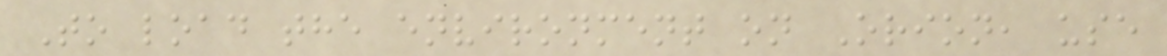To load the environment on Orion, use
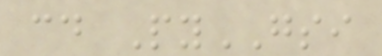cd PyGSI
